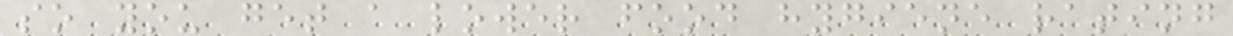so you get a lower food hygiene rating
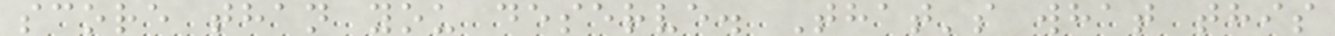score than you deserve. That's what this
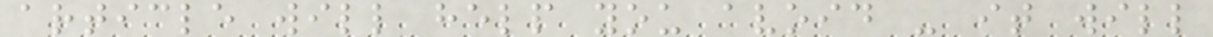article will help you avoid - it will
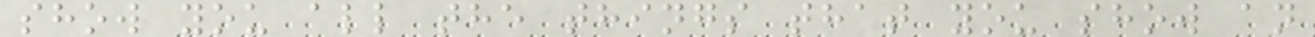show you all the things that you show an
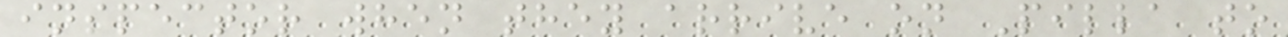inspector when they arrive on Pilla to
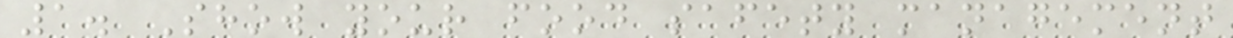1. Show your food safety management
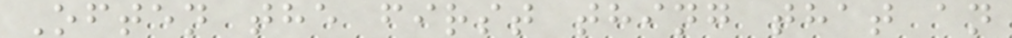Often the first thing that an
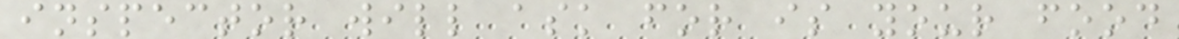inspector will ask for is your food
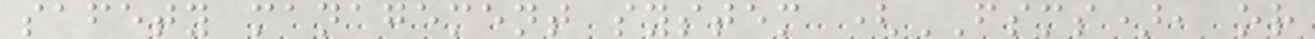safety management system (FSMS), or
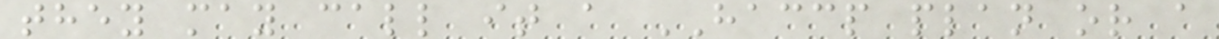they may call it a HACCP plan or a
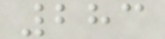283
